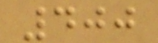400
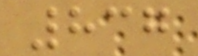837
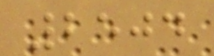2504
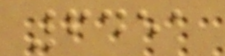6451
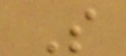S
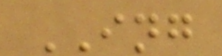ING
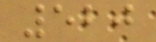520
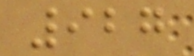927
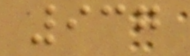937
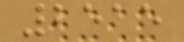2515
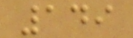149
